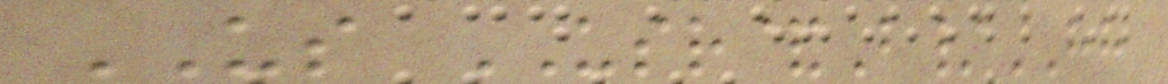US USR&B/HH
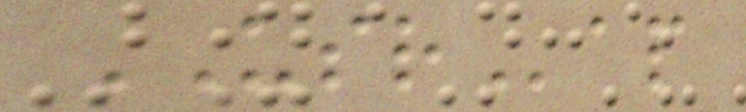USRap
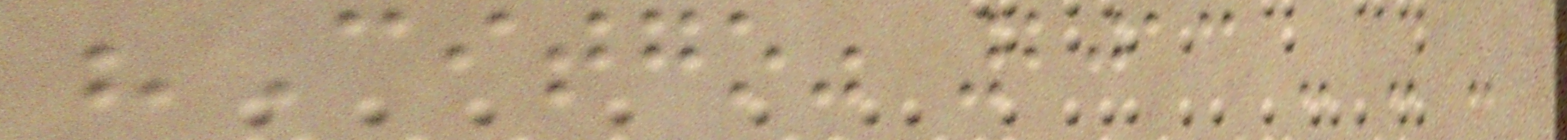"Citgo" 2013 - - -
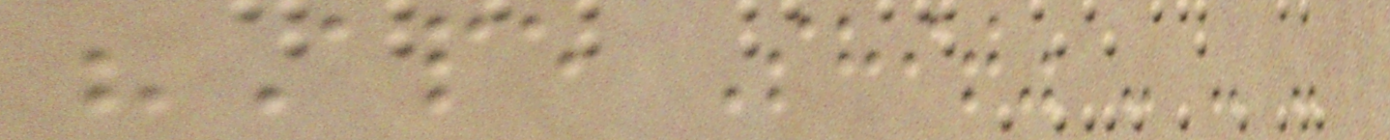"Ape Shit" - - -
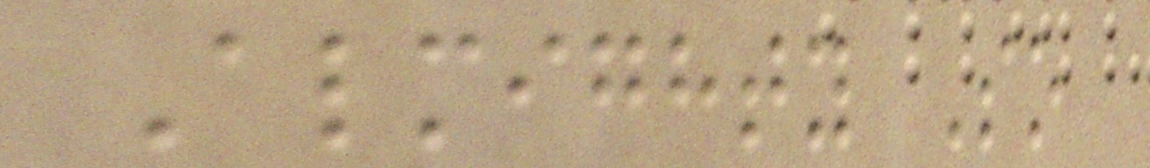Almighty So
